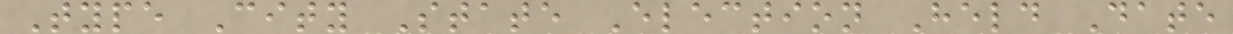Type City State Election Held Date
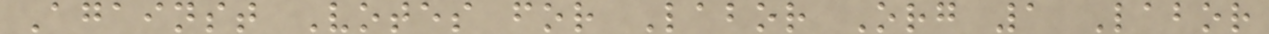Against Votes for Labor Org 1 Labor
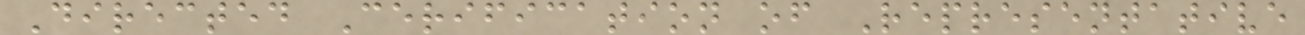Directed Cerification of Representative
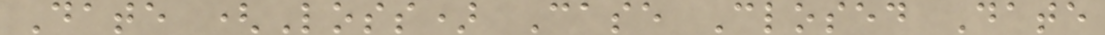Date (Loss) Case Closed Date
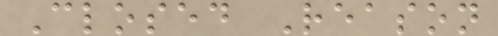Closed Reason
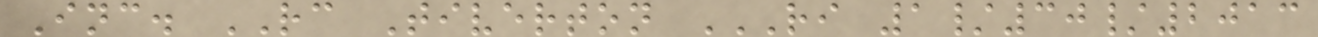Inc. RC Tiverton RI 1/30/2013
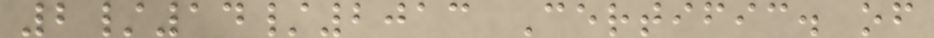2/14/2013 Certific. of
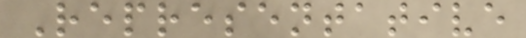Representative
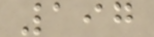197
